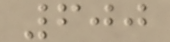600
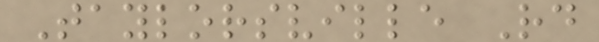Taylorsville Rd
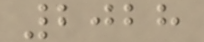2028
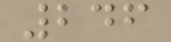246
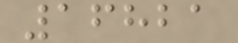16821
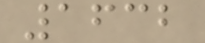1632
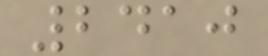2410
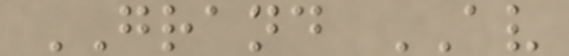GRAND AV
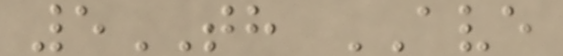5TH AVE
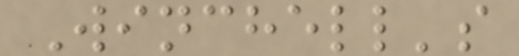Winchell's
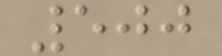500
